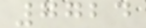7724
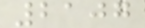2107
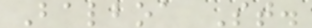Balboa St.
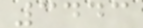3443
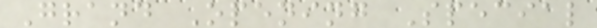Grand Opening Special
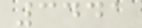3441
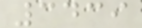3439
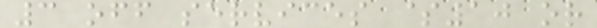3 off services $10 or
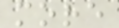more
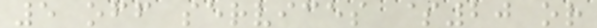5 off services $20 or
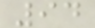94
